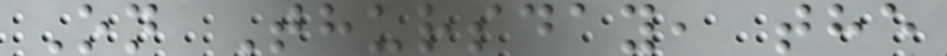On Thursday, the
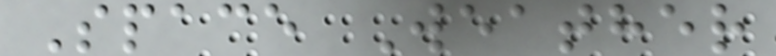Space Weather
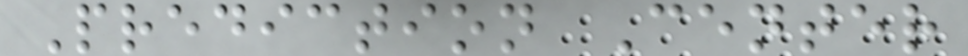Prediction Center
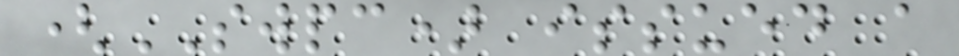(SWPC) issued a
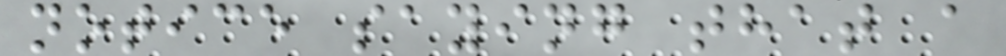notice saying that a
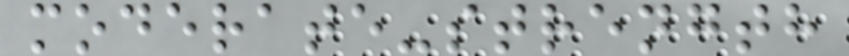moderate-strength
